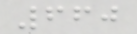660
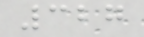327
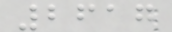2617
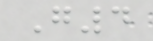G4
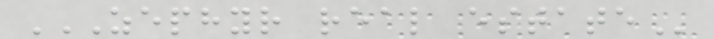ZEPHYR REAL ESTATE
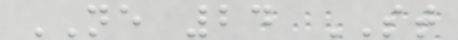NE 24 ST
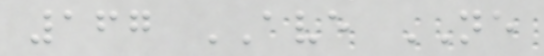167 AVE NE
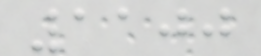1100
